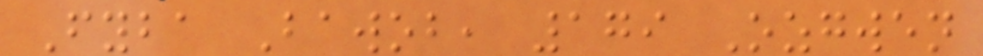Fyba Bawob, 179 Ozgwen
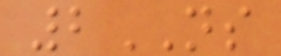2NS
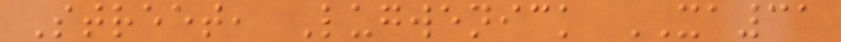Street, Lugwenick XA31
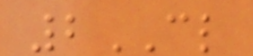2CL
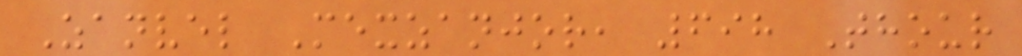Zanvel Mexzanjor, 698 Thour
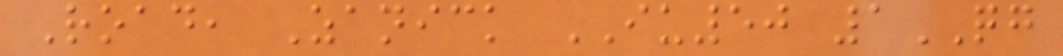Road, Zanick IU50 1QG
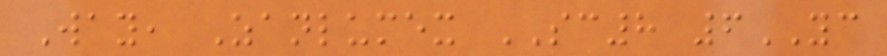Way, Zanlumex SC8 6YC
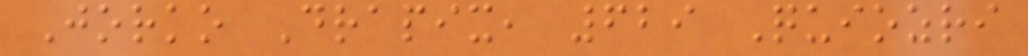Jorko Drapix, 629 Quiozri
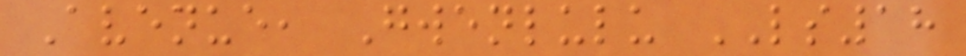Avenue, Gwenlulu LS18
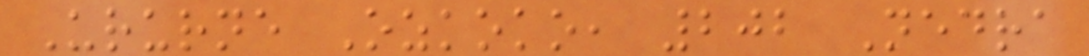Ururne Ozkoko, 202 Nedra
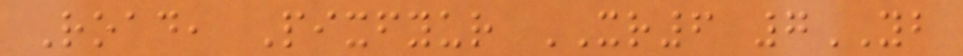Road, Pixfyur XR6 7YB
